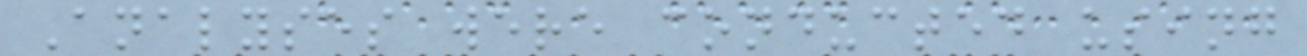Analyses were conducted using
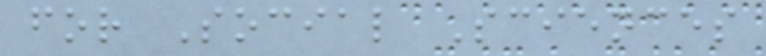for Social Sciences
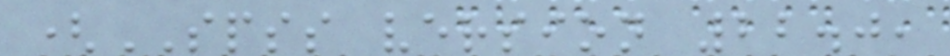(SPSS version 22.0,
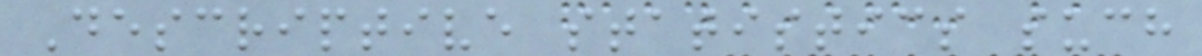Descriptive statistics such
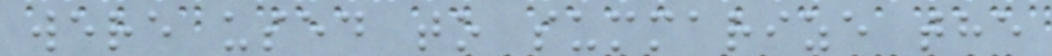were used to summarize the
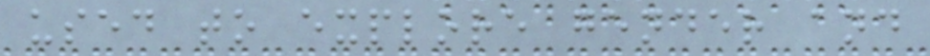used to explore gender and
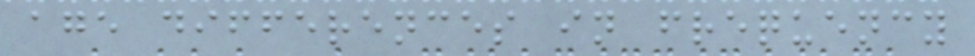age differences in frequency
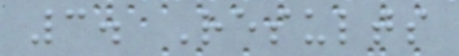3. Results
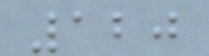120
